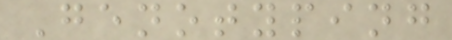Genotyping
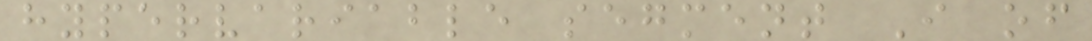hypervariable segment I of
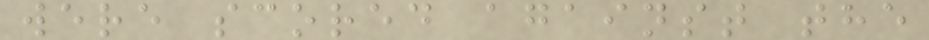were scored against the
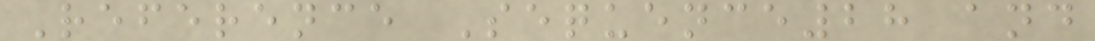Reference Sequence28 and
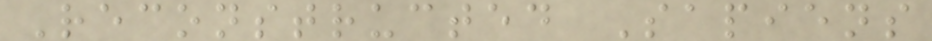Reconstructed Sapiens
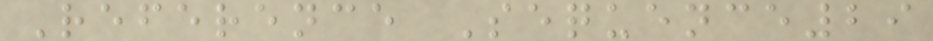Reference Sequence29
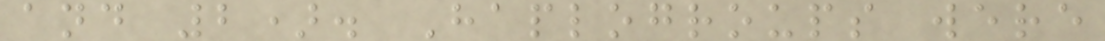and 2). Haplogroups were
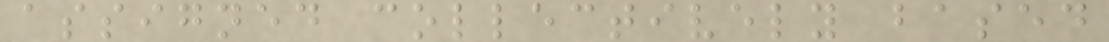assigned collectively based
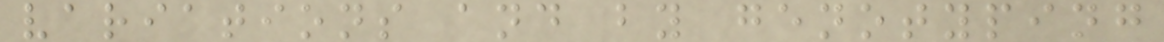variations and by genotyping
